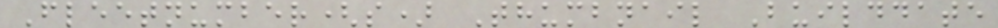Fleetnumber(s) Thumbnail Builddate
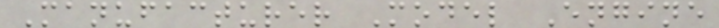Manufacturer Model Engine
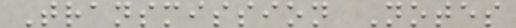Transmission Notes
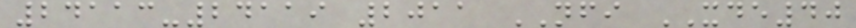24113-24119 2011 NFI XDE40
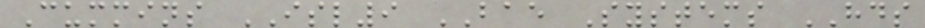Cummins ISL9 BAE Systems HDS
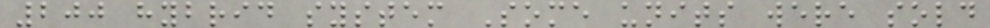200 hybrid system Some units were sold
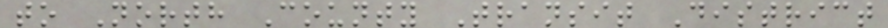to North County Transit District
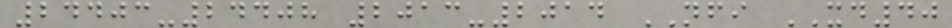24403-24408 2013-2014 NFI XD40
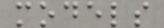models
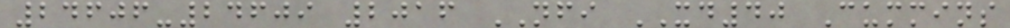24606-24609 2016 NFI XD40 Cummins
